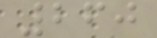260
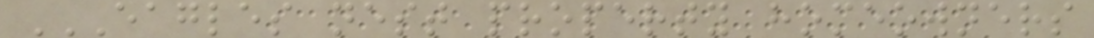EAGLES NEST PROPERTY HOMEOWNERS
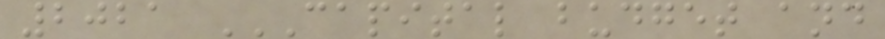2021 CAPITAL BUDGET AND
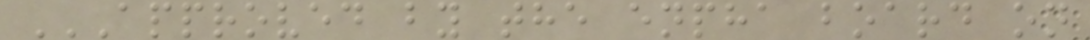APPROVED BY THE ENPHA BOARD ON
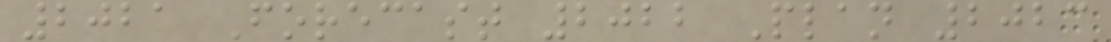2021 Forecast 2022 Plan 2023
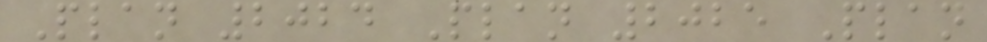Plan 2024 Plan 2025 Plan
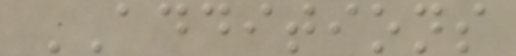ADDITIONS
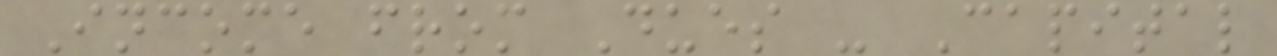Income from Dues - Capital
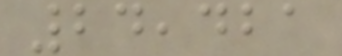24,421
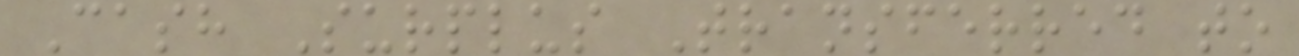Cash Surplus Transferred to
